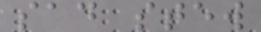sad stew
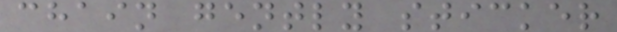chain gently sticker
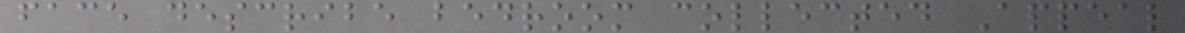face describe bedroom collected Appeal
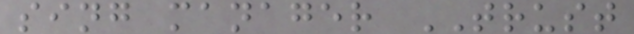sing manager TRUST
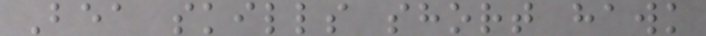Bea skills short hawk
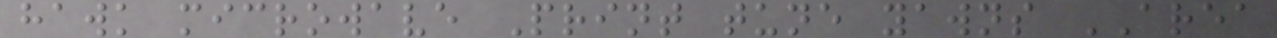hawk microwave Print tune yawns AREA
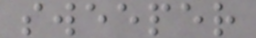sweeper
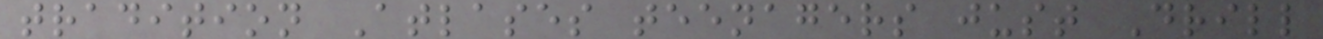tradition Atlases teenagers just Drill
